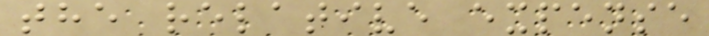the relative expense
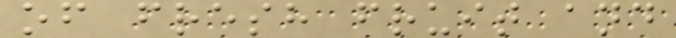of fresh fruit and
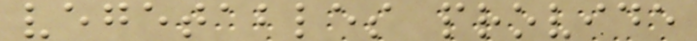vegetables provide
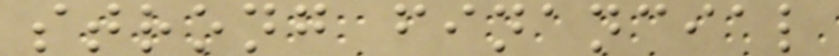strong financial
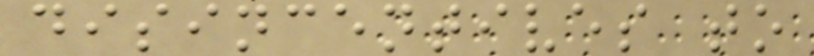disincentives to
